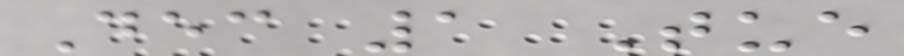Dec 1 Tue
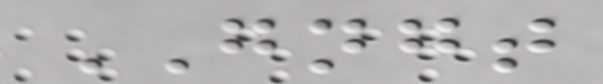GNGT
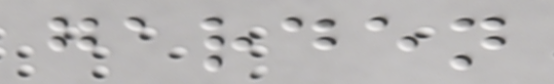garden
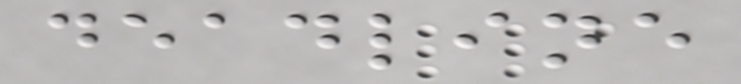deadline
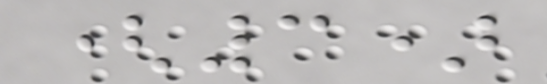(3)
